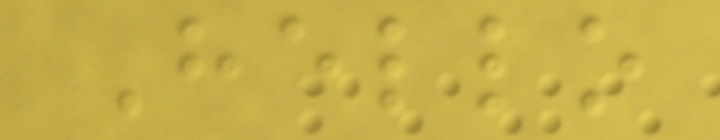Hello
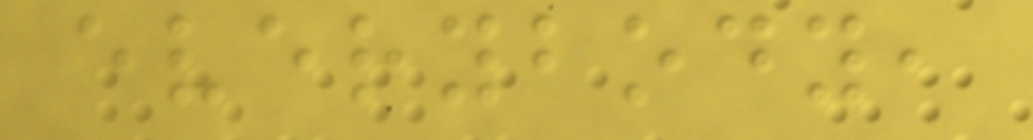everybody,
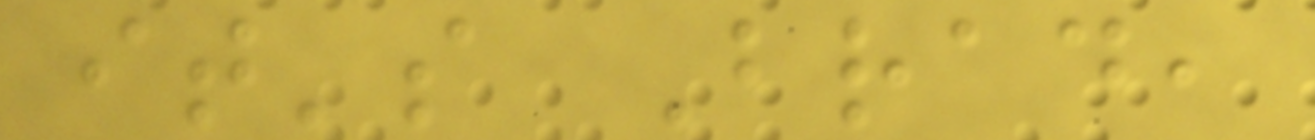it's Brad,
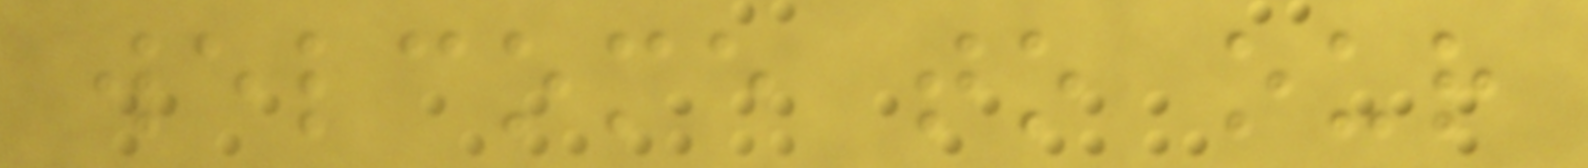welcome to our
